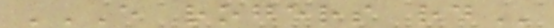E ROGERS RD
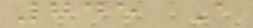745 A
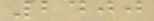2400
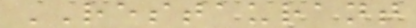RESTAURANT
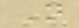N
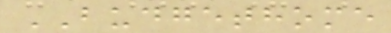BUDGETHOME
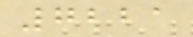7221
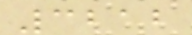3212
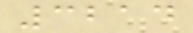3214
